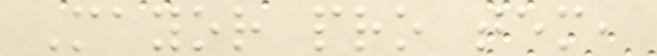Mayor pro tem,
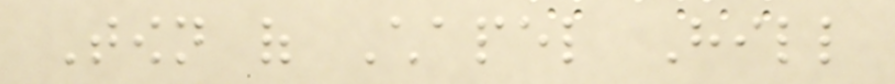Town of Chapel Hill
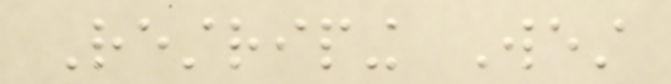Restriping West
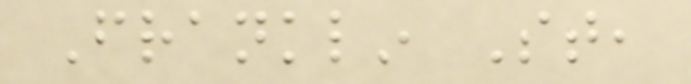Franklin St,
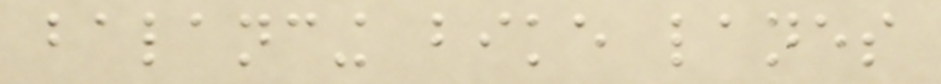balancing bike lanes
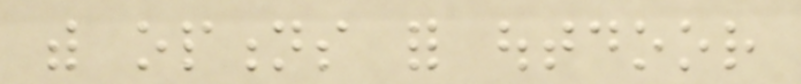with options for outdoor
